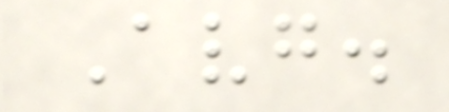Avg.
